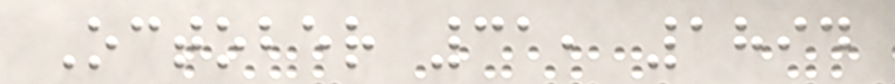October 31, 1894
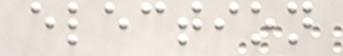election
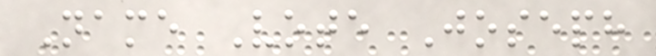Name Vote Joseph
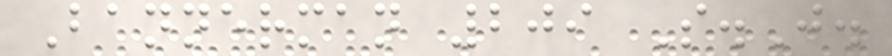Bannerman 209 S.J.
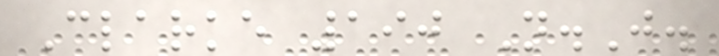Clarke 190 N.J.
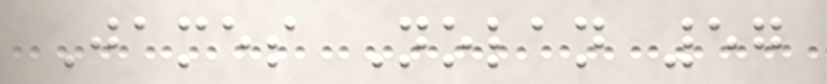James Nolan 57
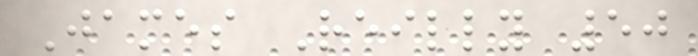James Reilly 50
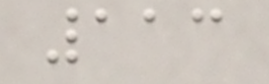113
